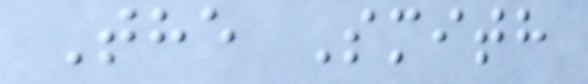The Smith
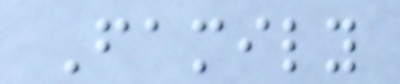Family
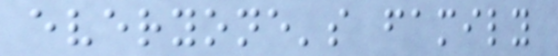everyone's family
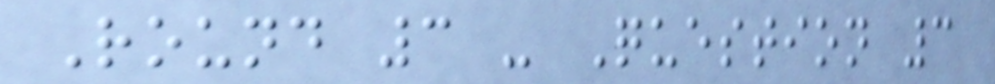Round 3 - Question 3
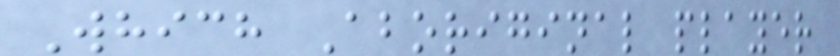Which Aboriginal player
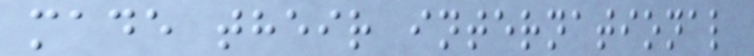made their international
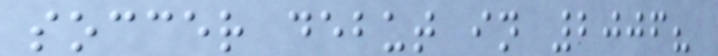soccer debut in 2006?
